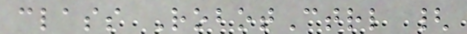class RobotCtrl {
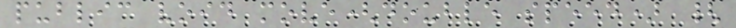public void move(double speed) {
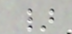}
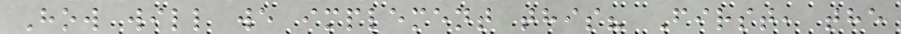How will we implement this? First, the
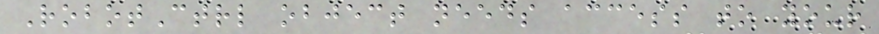RobotCtrl object needs access to your
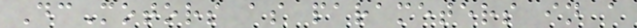DcMotors as parameters in a
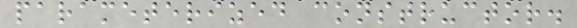parameterized constructor.
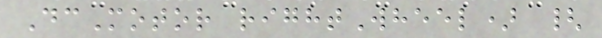DcMotor rightWheel) {
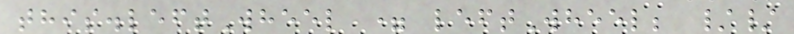this.leftWheel = leftWheel; //
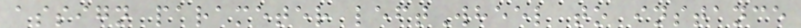assign parameter leftWheel to instance
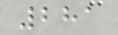281
